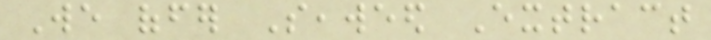We offer Seaweed Extract
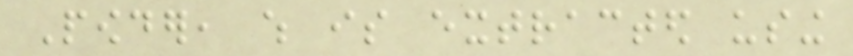Powder, which is extracted using
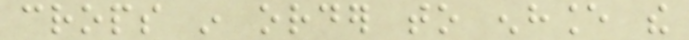crops in order to enhance the
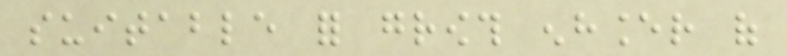suitable for growth enhancer of
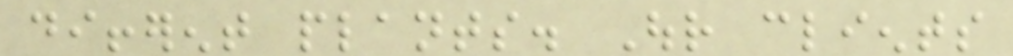different plants. Our clients
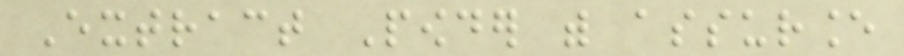Extract Powder with assurance
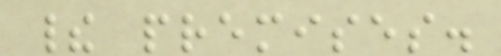their premises.
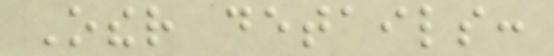Other details:
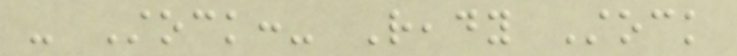- Stock:- Ready Stock
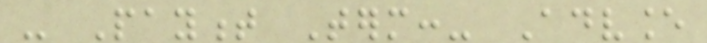- Payment Term:- Advance
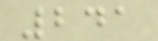241
